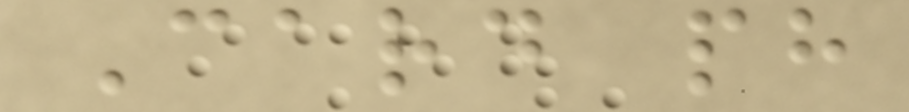Card ph
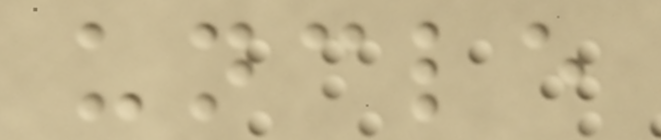uncle
